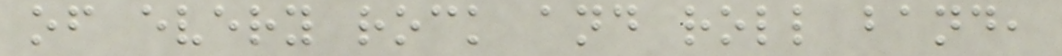of every rock and roll band,
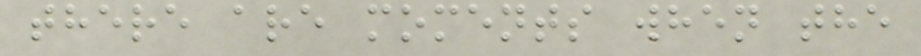there are moments when the
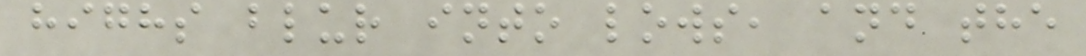highs blur into lows, and the
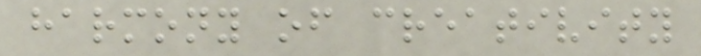harmony of creativity
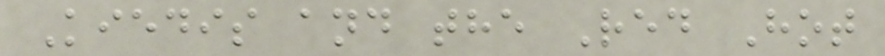Kiedis and the Red Hot
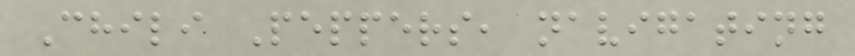Chili Peppers, navigating
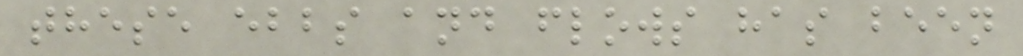these ebbs and flows has been
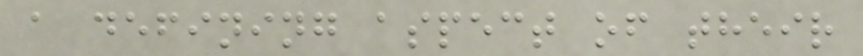a defining aspect of their
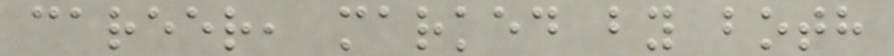career, marked by both
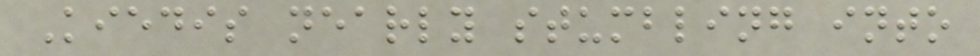Kiedis nearly stumbling into
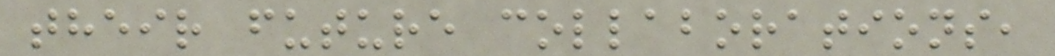their future collaborations,
